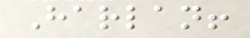Harlan!
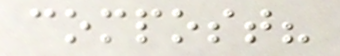compost?
